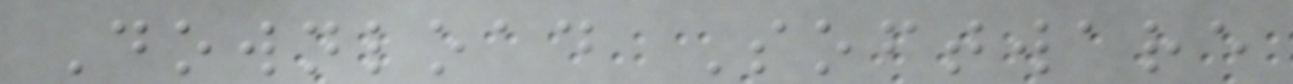Download Software
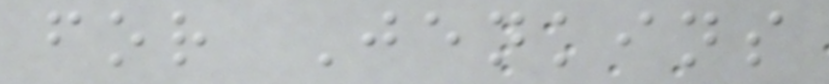for Jenkins
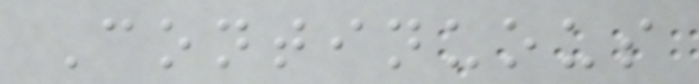Continuous
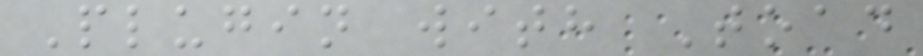Plugin with Toad
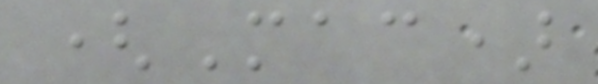(Mac)
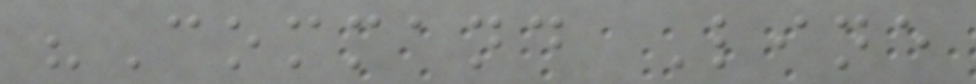"Command Line
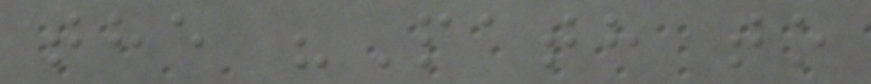the "Path to
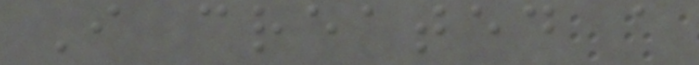I created a
